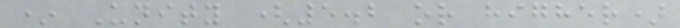* Unity (5.2 or higher)
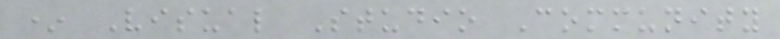* Visual Studio Community
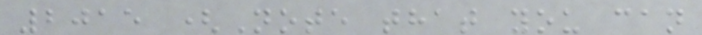2015 (Note that you can
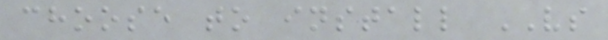choose to install VS
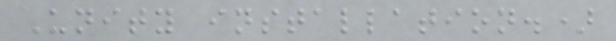Unity installation.)
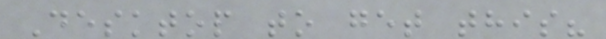Desktop to get this?
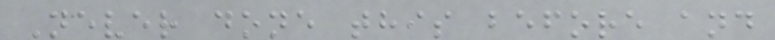Never done this before and
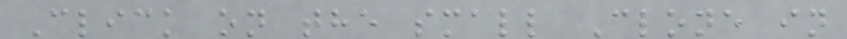Click on the small Clone in
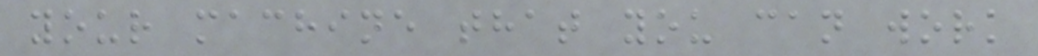your machine that you can work
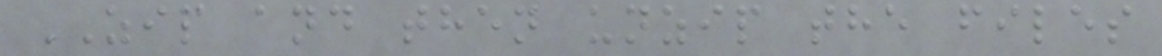ZIP and then unzip the files
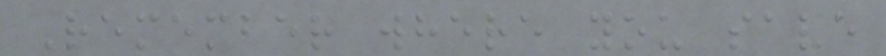Remember where you save
